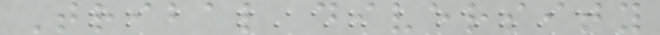Tribal diversity
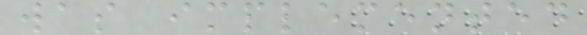was implemented
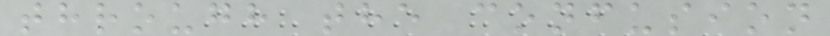through the confusion
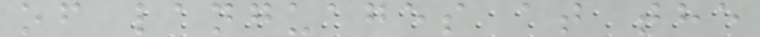of languages at the
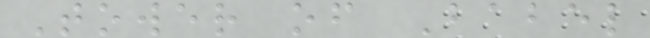Tower of Babel
